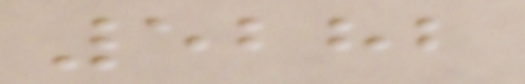5282
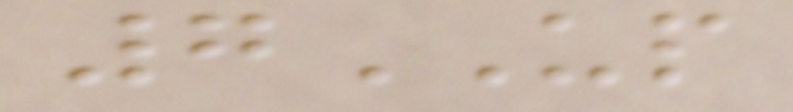7UP
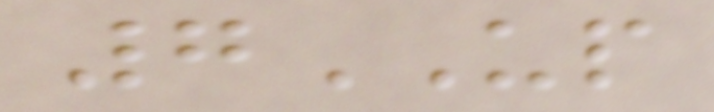7UP
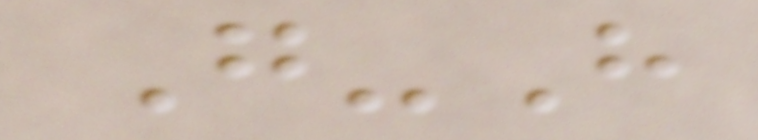G-H
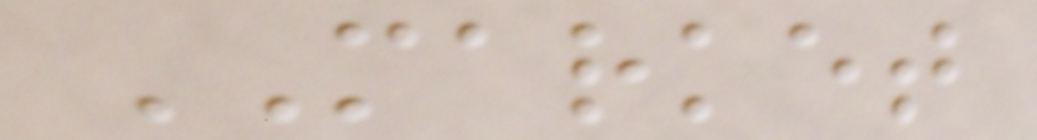MARKET
